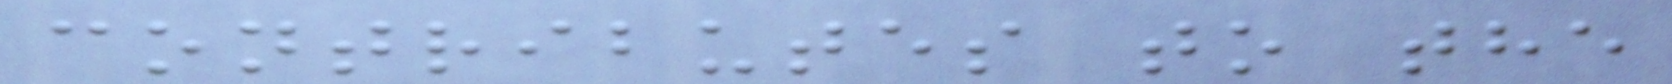contributes to the
